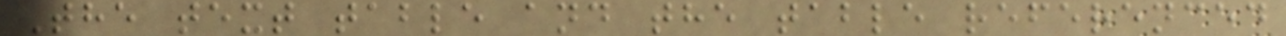The text table and the table referenced
